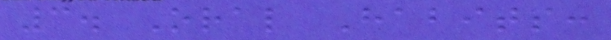3. Oral Habits:
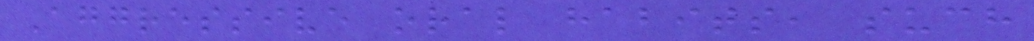Aggressive oral habits, such
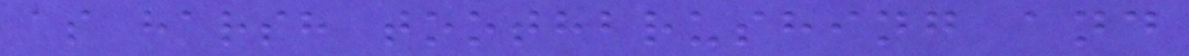as harsh toothbrushing and
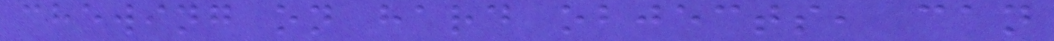chewing on hard objects, can
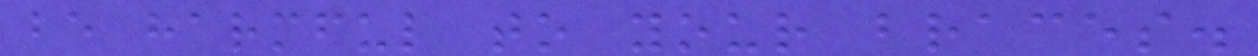be harmful to your braces.
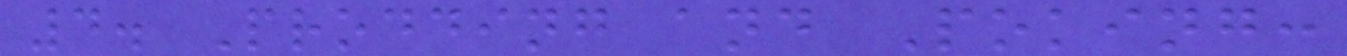4. Prodding and Poking:
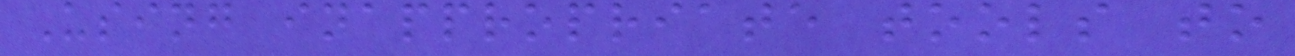Using inappropriate tools to
